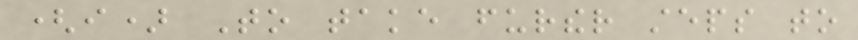(i) To take further steps to
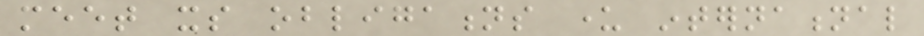meet its obligations under international
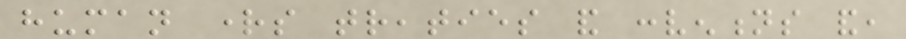human rights treaties and conventions and,
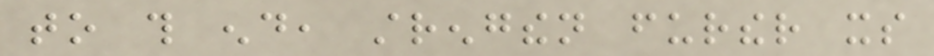to this end, strengthen further its
